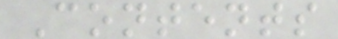Contents
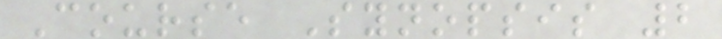Course Synopsis 2
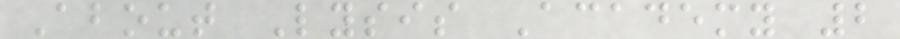About Lysis Academy 2
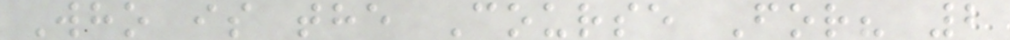Who is the Course For? 2
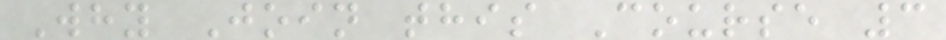Why Join this Course 3
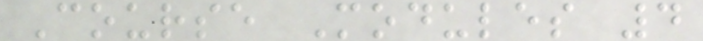Course Modules 4
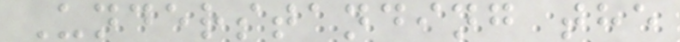Understanding the
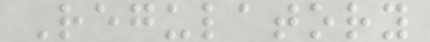Regulatory
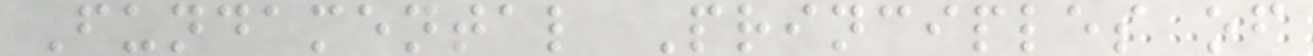Fundamental Principles of
